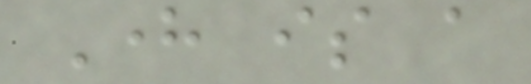Here is a
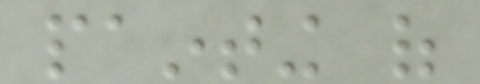painting of
